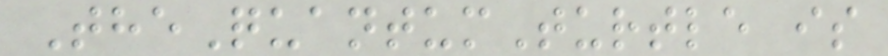TheQuantumTurtle is
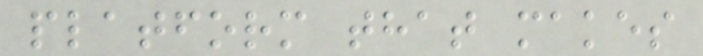platform that makes
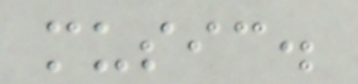music.
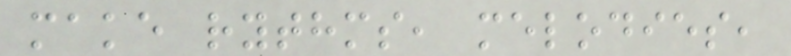make rythms, melodies,
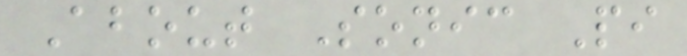About Sonic Pi
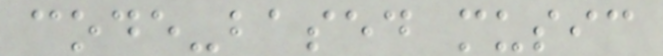code-based music
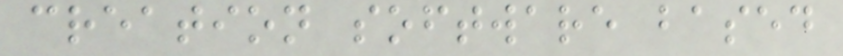creation software based
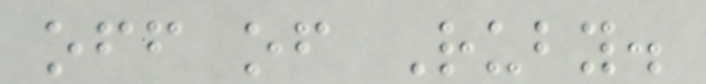off of Ruby.
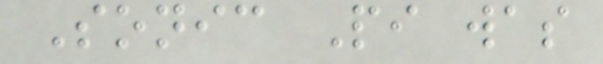Sonic Pi was
